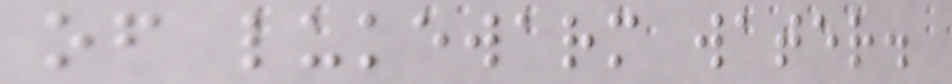of lukewarm water.
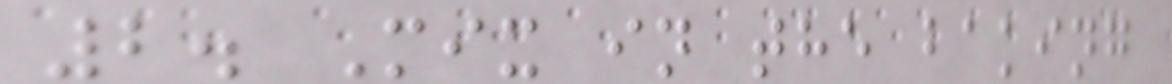2. Mix in the baking
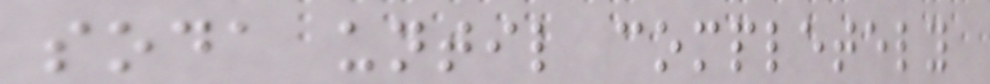soda until completely
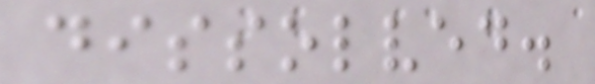dissolved.
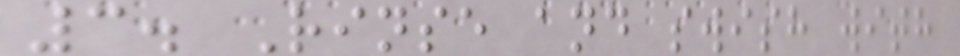3. Rinse and swish with
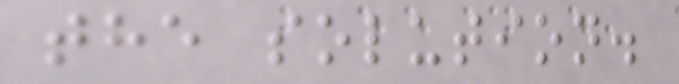the solution.
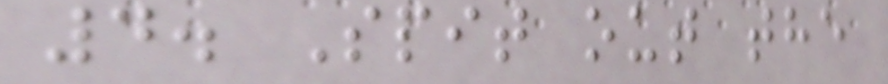4. Spit out the
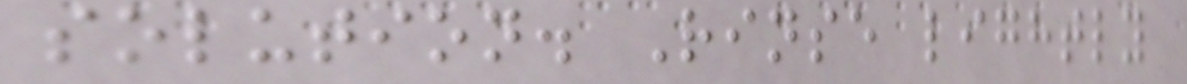solution. Rinse lightly
